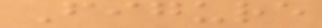Figure
